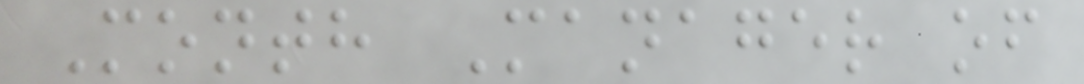Month Manager of
